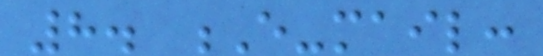8. E-mail:
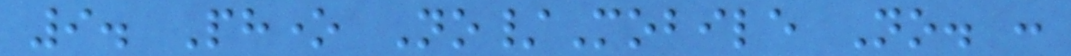9. Phone No/Mobile No. :
